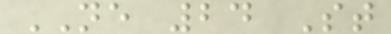NE 24 St
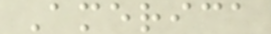America
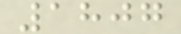1807
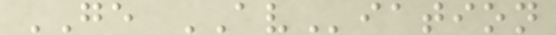GE AViation
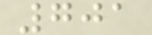701
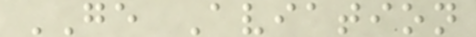GE Aviation
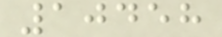10458
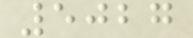5027
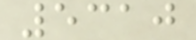5310
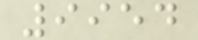9954
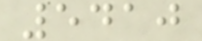5410
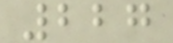227
